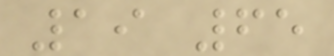19 65
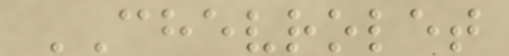CHEVROLET
